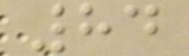84
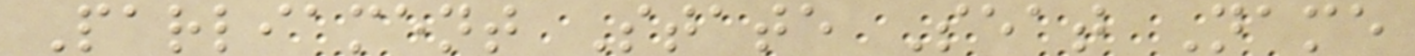Parliament State Seat Name
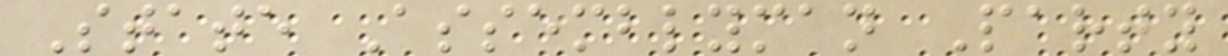State Assemblyman Party
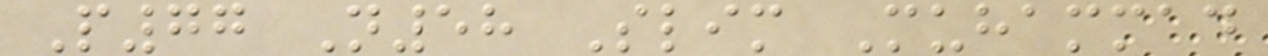P77 N58 Slim Muhammad
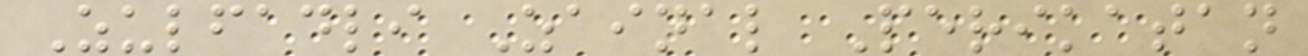Zulfadli Zainal Perikatan
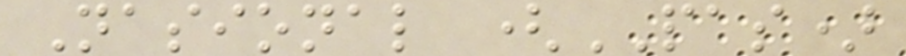Nasional (PAS)
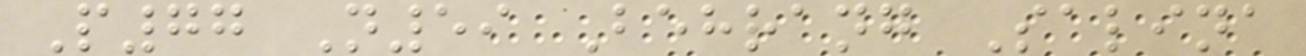P77 N59 Behrang Salina
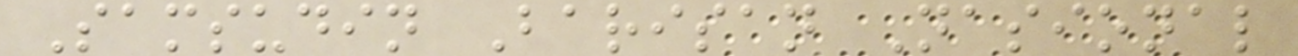Samsudin Barisan Nasional
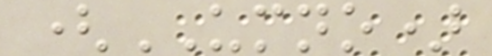(UMNO)
